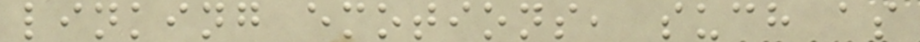linking emotions, such as
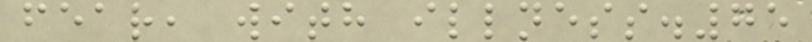fear, with illness.75
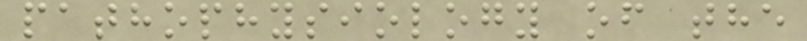pathophysiology of the
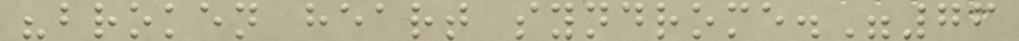"broken heart syndrome."76
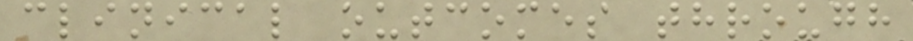clinical outcomes through
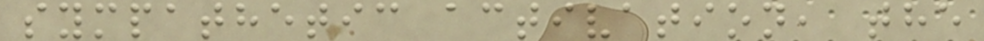sympathetic activation, the
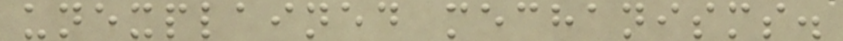unexplained mechanisms.
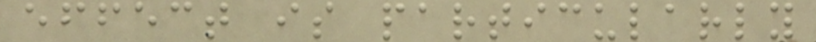effect is particularly
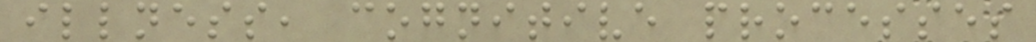illness, cognitive processes
